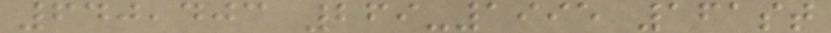640,403 269-1995 161st
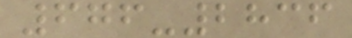676-2836
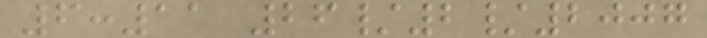6:11 26/2/2007
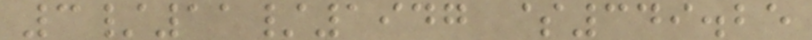3/11/1947 $349.25
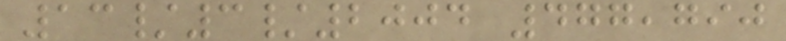13/3/2004 477,790
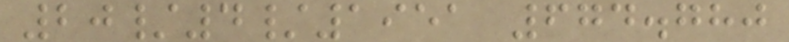20/4/1951 674.780
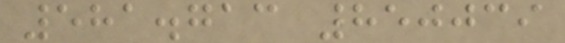581.713 850039
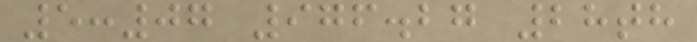5:07 976.27 28th
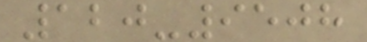120-9508
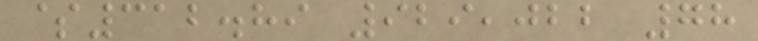$312.89 929,022 78
